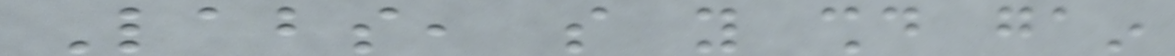Labs, so you should gain
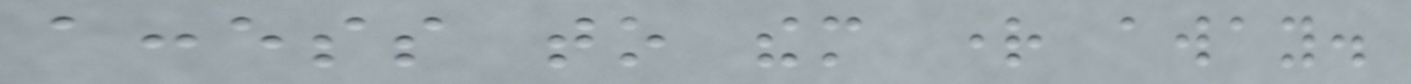access to them right away.
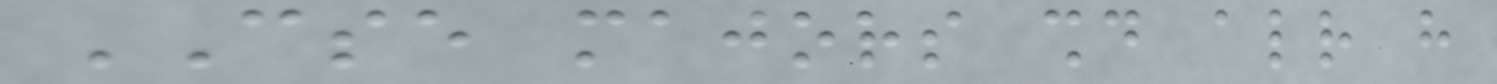CSE majors should already have
